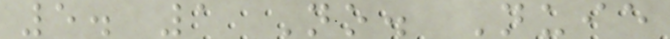5. 1 No. Nuie
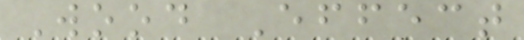Wood Effect
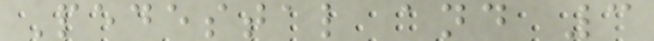Pedestal and 3
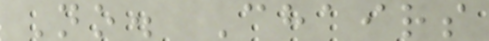No. Chairs
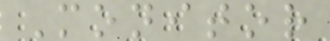Monitor
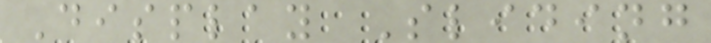Display Sliding
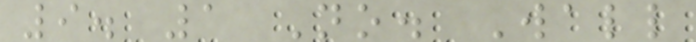9. 1 No. Wall
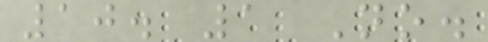10. 1 No.
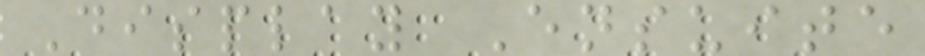Display Ensuite
